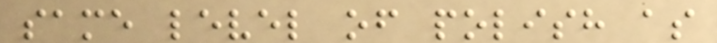same level of polish as
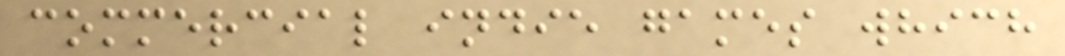commercial indie games which
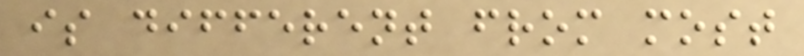is different from most
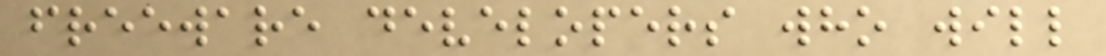freeware developers who will
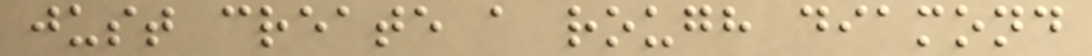just create a rough diamond
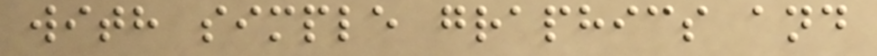with simple graphics and
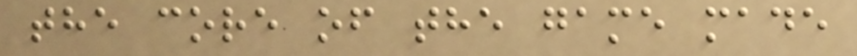the core of the game made
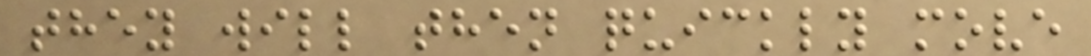they will then quickly move
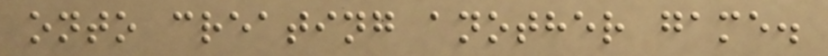onto creating another game.
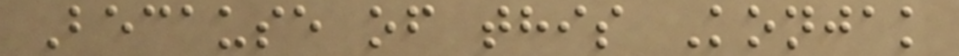Because of this Konjak
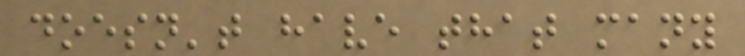doesn't have that many
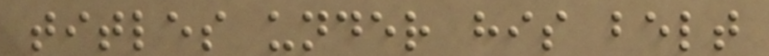titles under his belt
